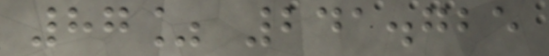87% 241.725
